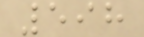598
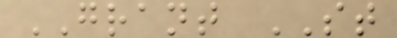GRANT ST
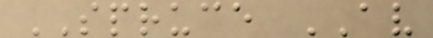SPRUCE AV
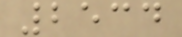2534
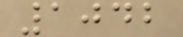1042
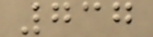737
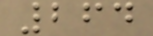264
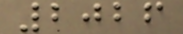2026
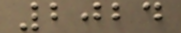2024
